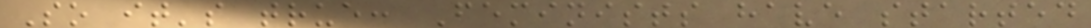So it's true: Feminists have started
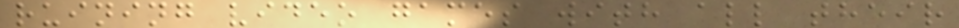ruining video games with all their
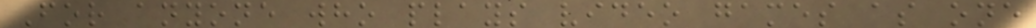For anyone who plays video games as one
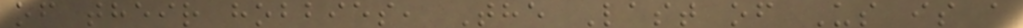of their hobbies, The Last of Us is a
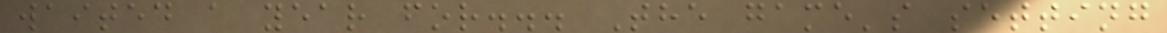waited a year for... The game's setting
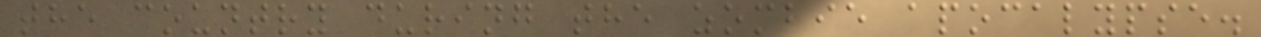the country during the zombie apocalypse.
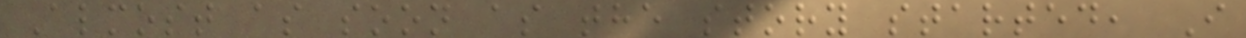Almost as soon as the story started, I
